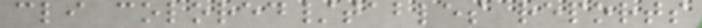cli colored/tables reports
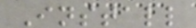Install
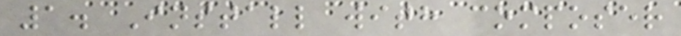1. Install with composer
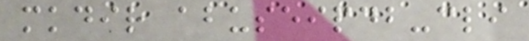mkdir abuseipdb-cli
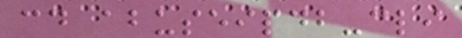cd abuseipdb-cli
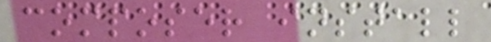composer install
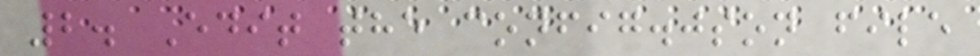2. Edit the config.json file
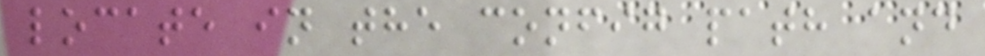locate in the config path and
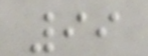99
